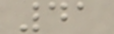41
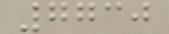7730
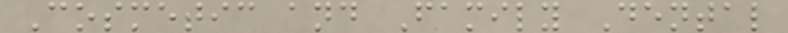Cosmetic and Family Dental
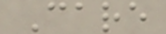Care
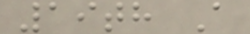19th A
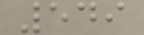549
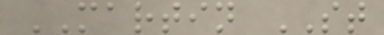MARTIN ST
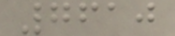7610
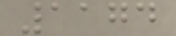1174
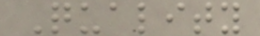Quality
